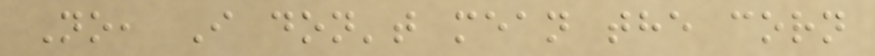No, I don't mean the corn
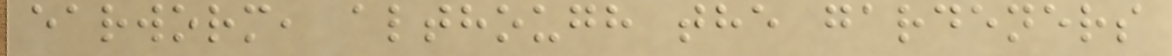earworm, although the gardeners
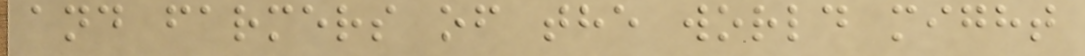and farmers of the world might
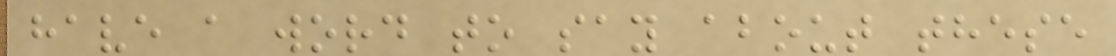have a word to say about these
